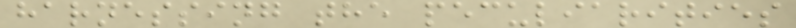harnessing the peculiarities
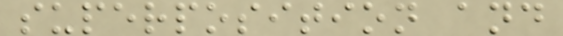superposition and
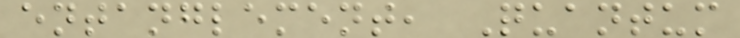entanglement, Quantum
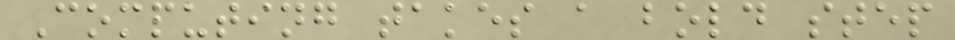Computing takes a bold step
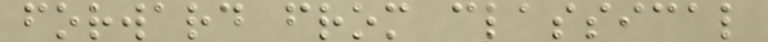forward from classical
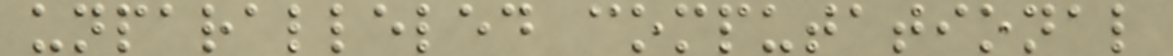unparalleled computational
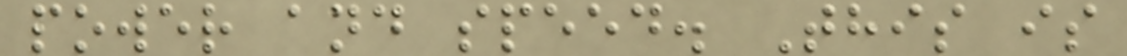power and speed. This is
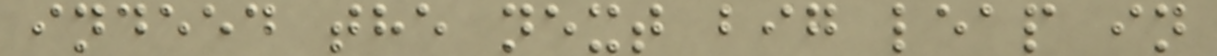indeed the next big leap in
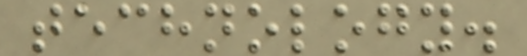technology.
